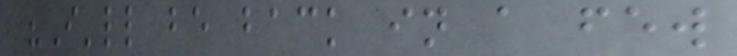"I'll be back in a few
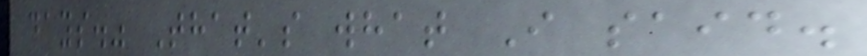days." That's what I said.
